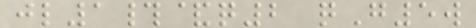jl1#&q2 qG5w
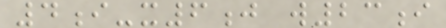4i-x6j w23i
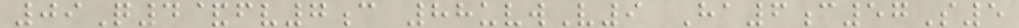09Q4&fv7c 88uvwV9 Ha6c57S5
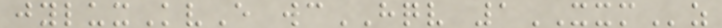jyluxKvE wcHQV 1XXMz
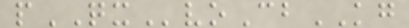pQXvoCbKG
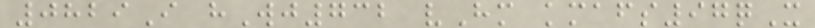0829I hWj732 vHm kmafs97qX
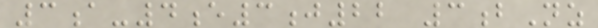3a-4e3j22 3bNz
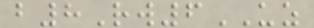b8Rw6UZ
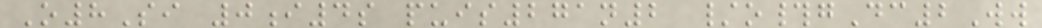O8Si 0i4s puis271n2 /o#gDc2Ww
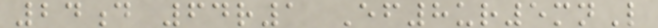24d 64r1 Ef8ur5mnL
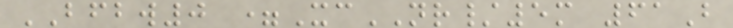BFBW0 =XcNR/5m 61B
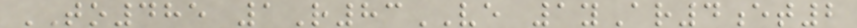TO485 1R83VE 1yAr4et2
